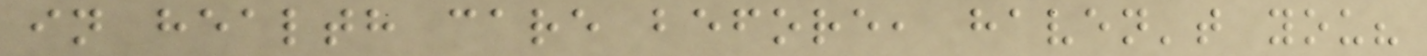in health care before, haven't you?
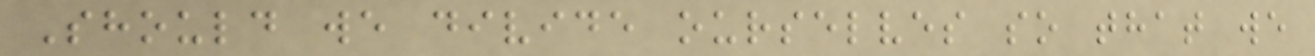Should we divide ourselves so that we
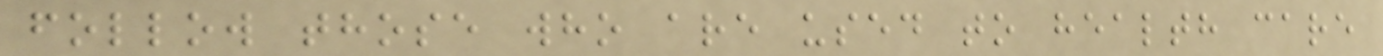follow those who are used to health care
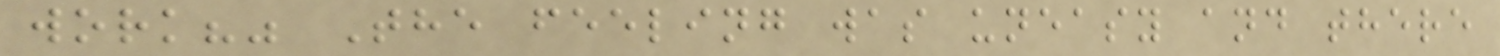work?" The feeling was uneasy and there
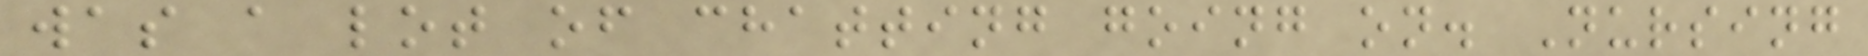was a lot of chatting going on. Nursing
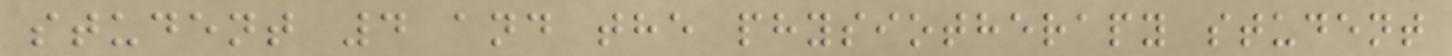student 4 and the physiotherapy student
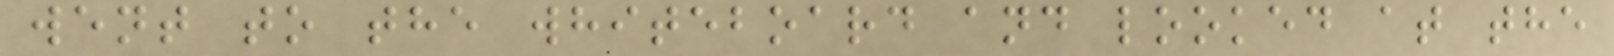went to the whiteboard and looked at the
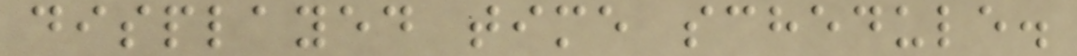displayed time schedule.
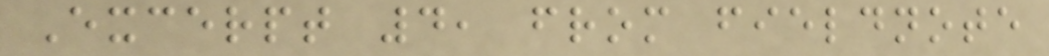Excerpt 4, from fieldnote
